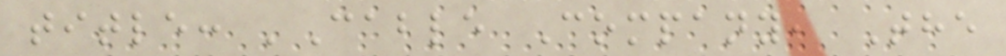title: 'Cable Company, The
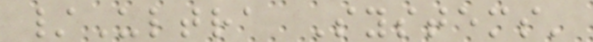/Ultra Systems'
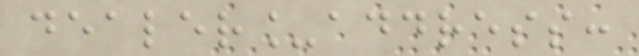dealer_address:
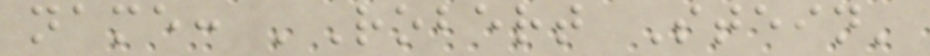name: 'Robert Stein'
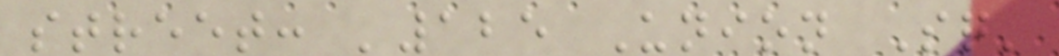street: '125 Union Sq'
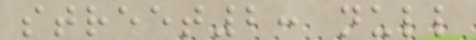street2: null
